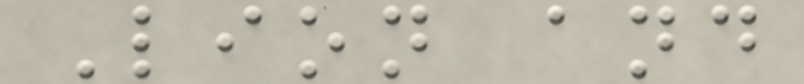Lion and
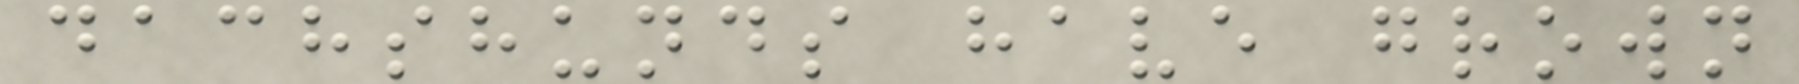dachshunds have grown
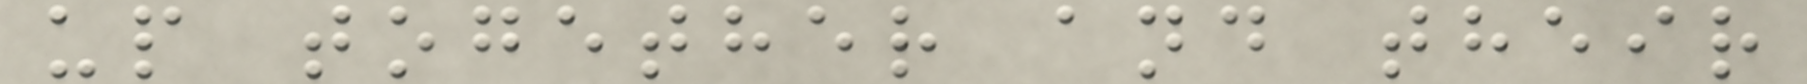up together and their
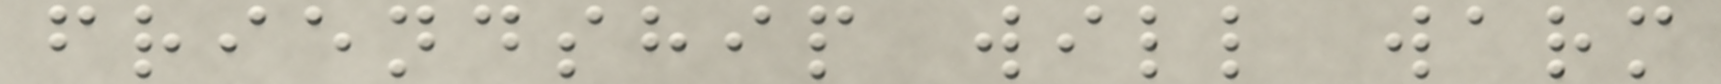friendship will warm
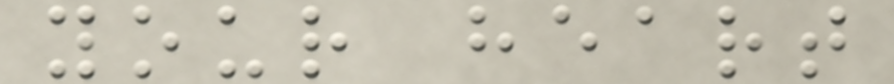your heart
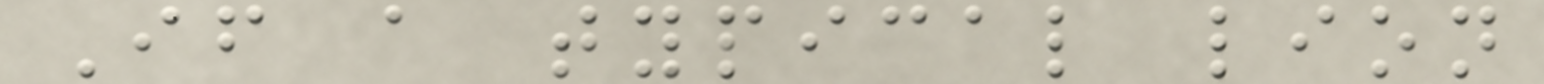If a typical lion
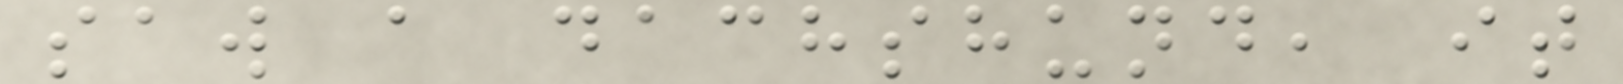saw a dachshund, it
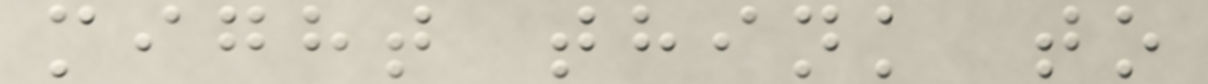might think to
